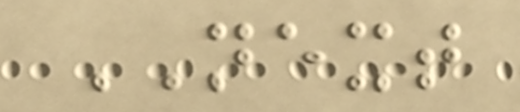NEXT
